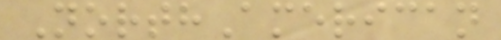NorthAmerican
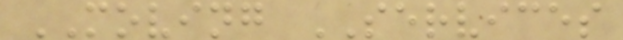MOVING SERVICES
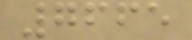7665
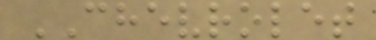CHEVROLET
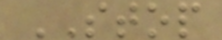STOP
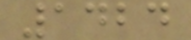1424
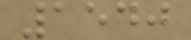1540
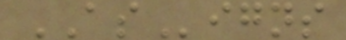ASigns
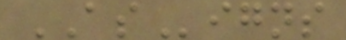ASigns
